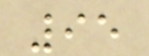95
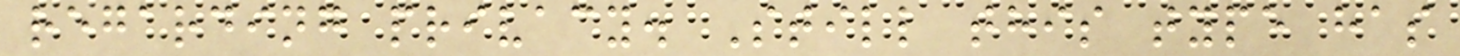regarding privacy. Still this type has
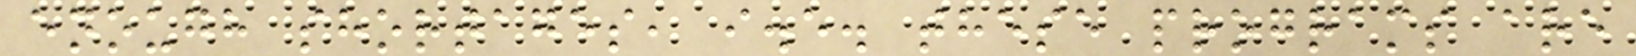enough shortages, i.e. these programs are
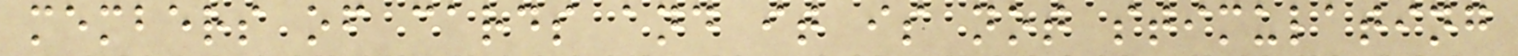members of cards and it is not stimulating
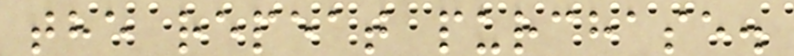the repeat purchase.
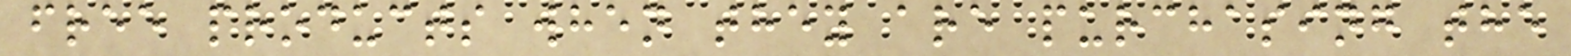free products when they are purchasing the
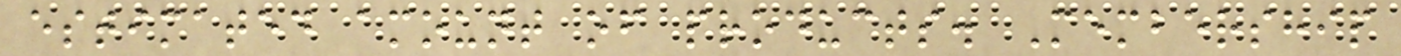estimated amount of products. Membership
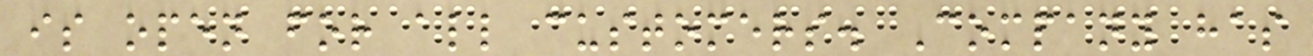is open for all customers. Company has
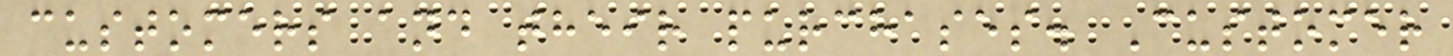customers and their purchases. Customer
